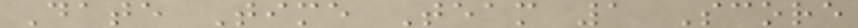Date Time Team 1 Score
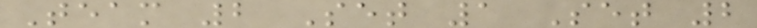Team 2 Set 1 Set 2
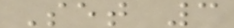Set 3
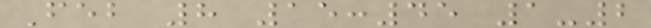Feb 8 15:45 1-2
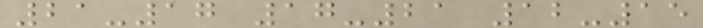21-17 17-21 12-15
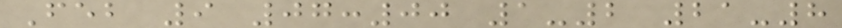Feb 9 07:00 1-2 21-8
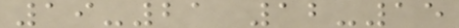19-21 12-15
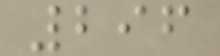296
